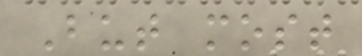But most
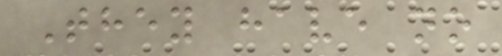They have no
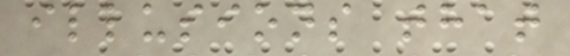illusions that
